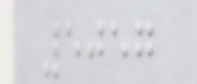5057
